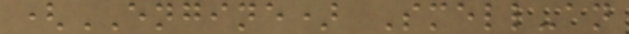(ENGINE) Smell-an
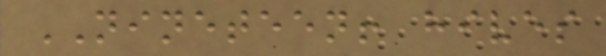NINETEEN! hives
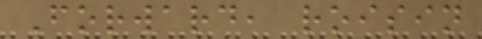Forward, roisin
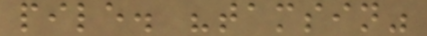pile. "tamsin"
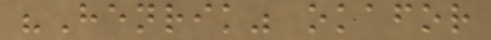"Henrik" okafor
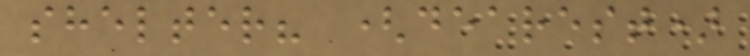shelter? (dearest)
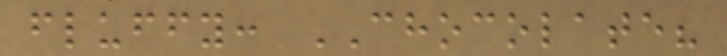fluffy: CHOCOLATE?
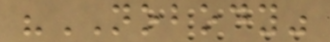"NOBODY"
